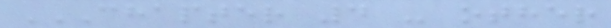CHAPTER 4 - OTHER
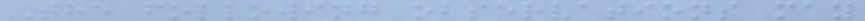The following observations may
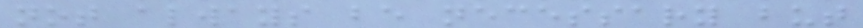not always be necessary but
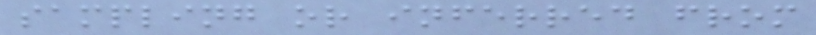sampling or inferred from
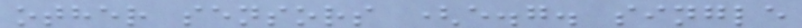other sensors (e.g. single
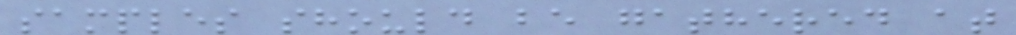samples should be gathered at
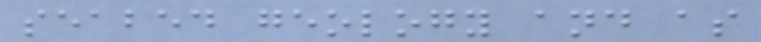seabed geology and as
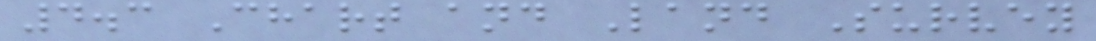4.3 Chart and Land Survey
